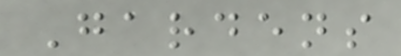Gardens
